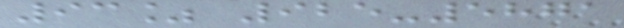93% 925-5871
